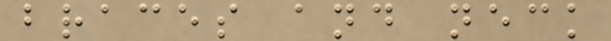braces and neck
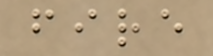fire
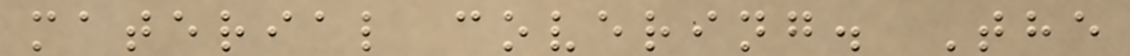material covering. The
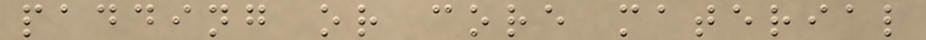padding or core material
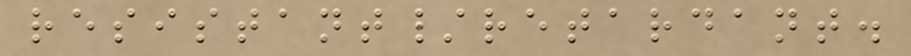resistant/retardant.
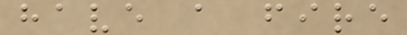have a fire
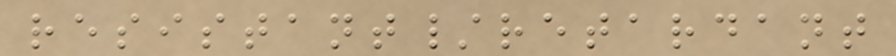resistant/retardant
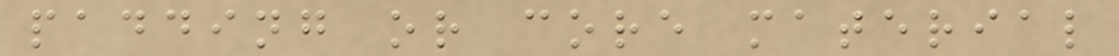padding or core material
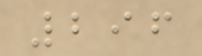296
